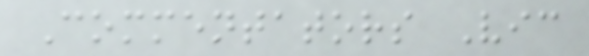Commentators Vic
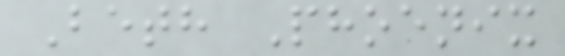Beth Phoenix
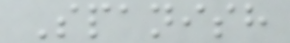Spanish
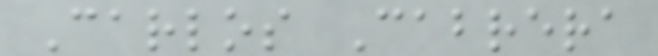Carlos Cabrera
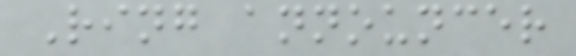Ring announcer
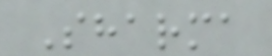Sharma
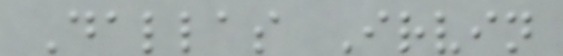Dallas Irvin
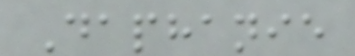Daphanie
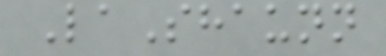LaShaunn
